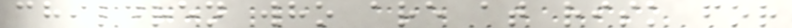children who are at risk for
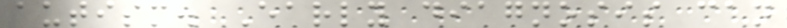autism. Early diagnosis can
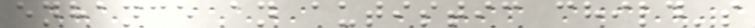enhance an autistic child's
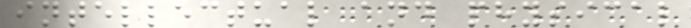intellectual and physical
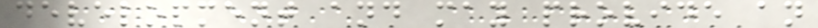development and may provide an
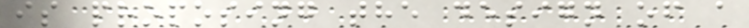is proposing the design of a
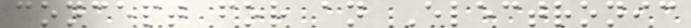concept for an Electronic
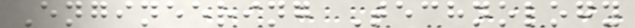Engineering Technology
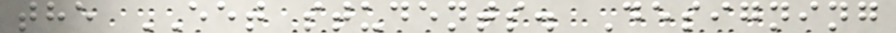the EET students. Designing
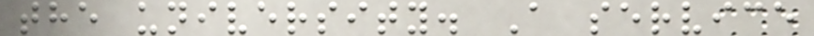the university. A service
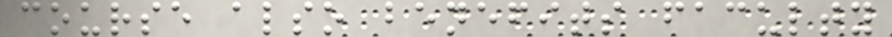course also benefits faculty
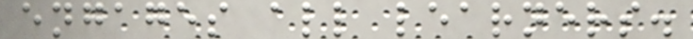engages all learners.
